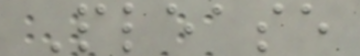Please
